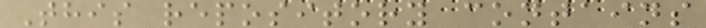This repository contains
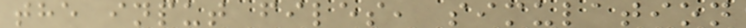the input files, simulation
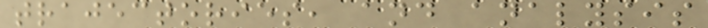trajectories, and analysis
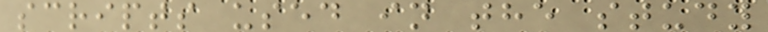scripts used in the study
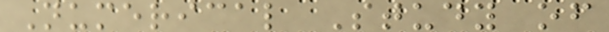Numerical Study of
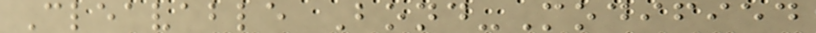Cleavable Bond-Modified
